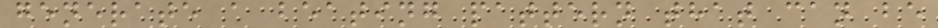generate a beating pattern that can be
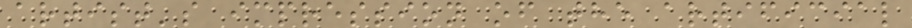artist's impression of the artificial
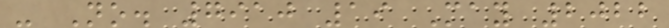- No. 7910 19 May 2022
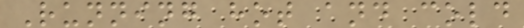Running hot and cold
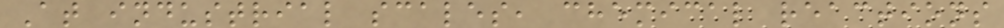At industrial scales, chemical reactions
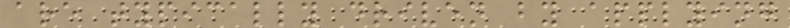are typically driven by applying
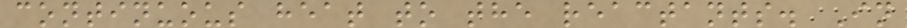continuous heat to the reactants. In
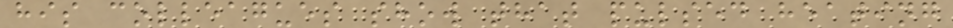his colleagues show that pulsed heating
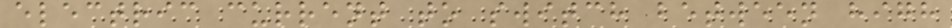electric current to switch between high
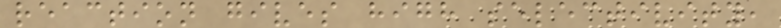reaction gives high selectivity,
